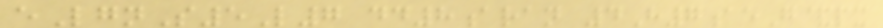eLgnS5L7 dd8aran 4H7aeG&px
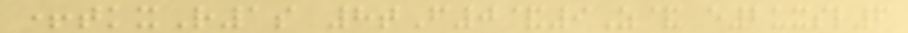+tkxR1s 8tF0&9Z& e2uxsl6
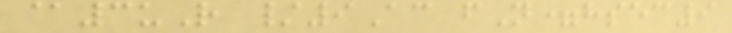@3uR /9Ac fN=hsec9
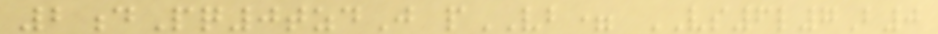2dPq0tzdJ pVB= VS6l7B0
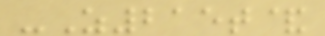-Z215t&
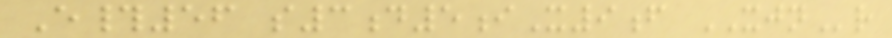E#56 s3d5iX9f XJNr
